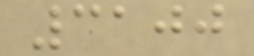3100
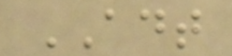ADT
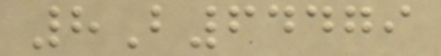8B64479
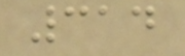314
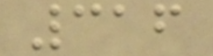316
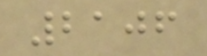2106
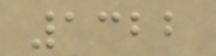1322
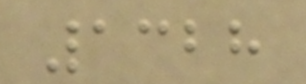1328
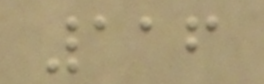116
